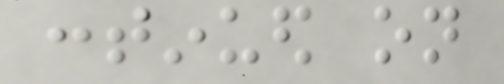continued on
